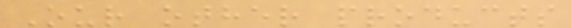Our other products
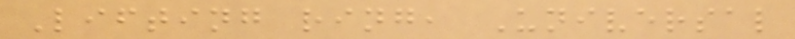Lifting ring, Universal
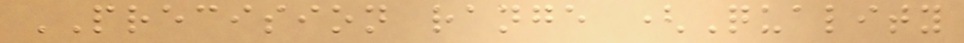PRECISION range (Quality
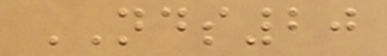NDS20
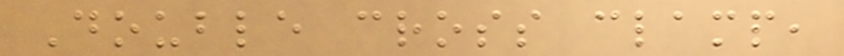Double cross clamp,
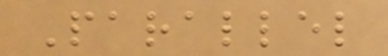Parallel
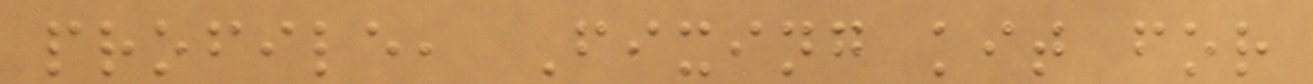profile, Fixing kit for
